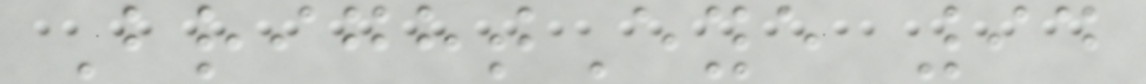BrightEye 94
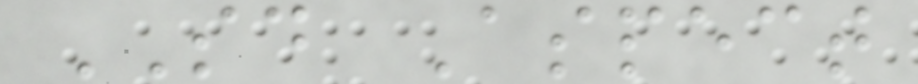SD Aspect
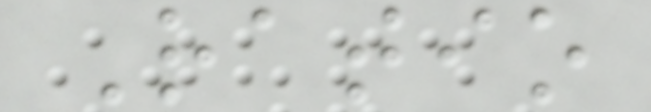Ratio
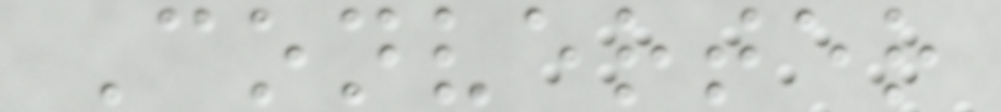Converter
